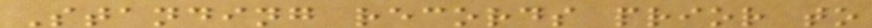Standing records prior to
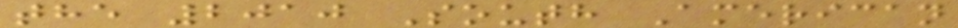the 2010 South American
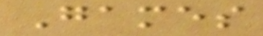Games
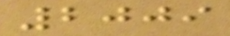2009
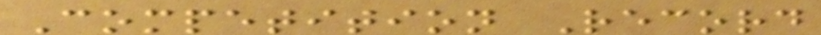Competition Record
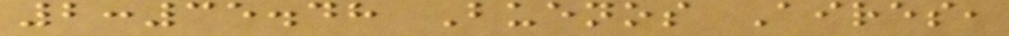2:35.48 Buenos Aires,
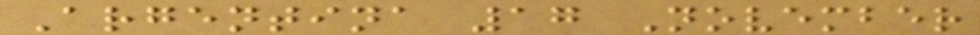Argentina 17 November
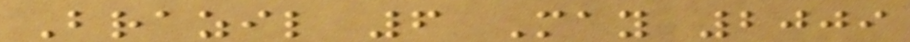Brazil 6 May 2009
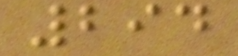294
